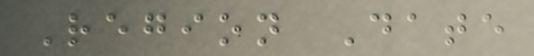Region Date
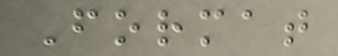Format
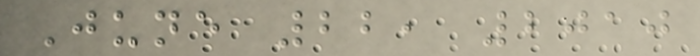June 22, 2010
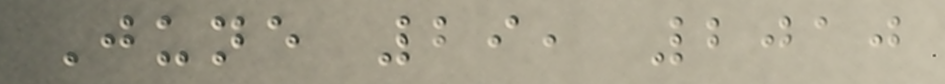June 29, 2010
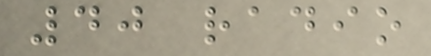40 radio
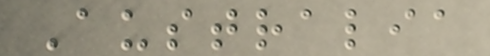Australia
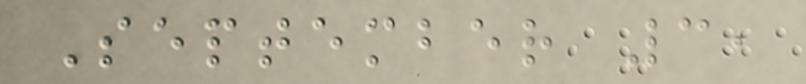September 3,
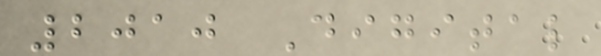2010 Digital
